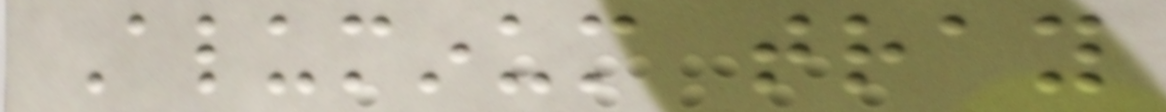Aluminum tray
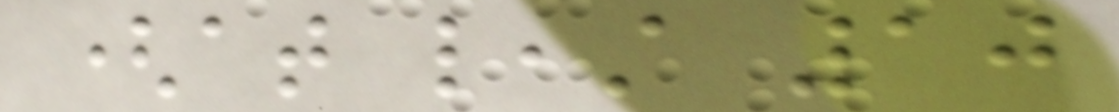(at least 10
